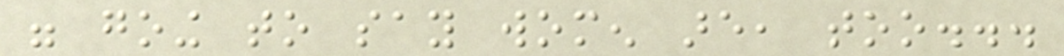were going to say women are, too...
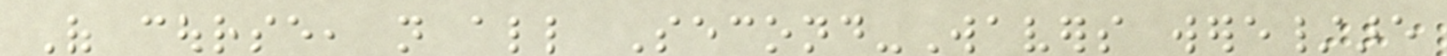Of course, not all Second-Wavers were/are
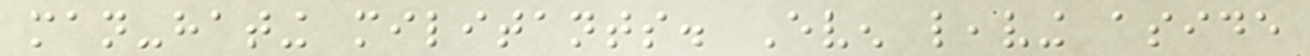man-hating militants. Even leaving aside
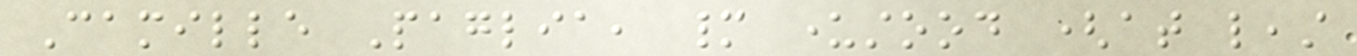Camille Paglia, many understood (at least
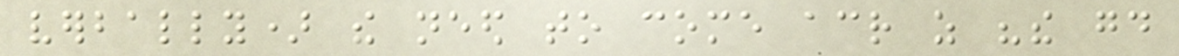verbally) the need to come across as "the good
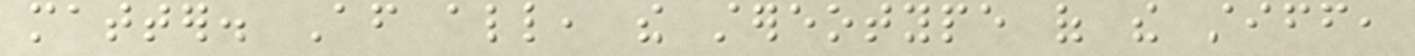matter. After all, the stereotype of the stiff,
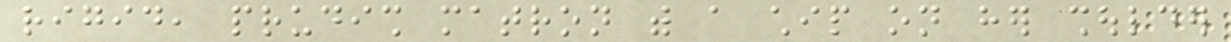rigid, prudish matron with a chip on her shoulder
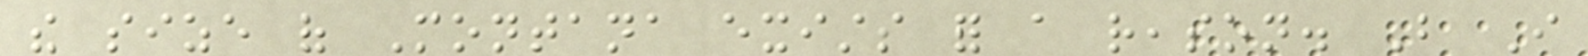the size of Montana exists for a reason. But I
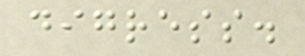digress.
